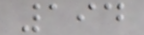194
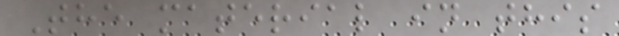The material in this
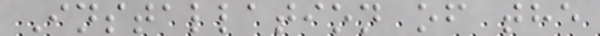Installation of the
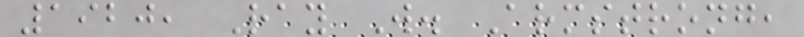1920, Ray W. Armstrong,
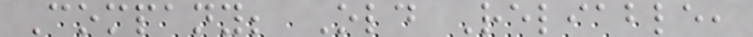Company; Old Reliable,
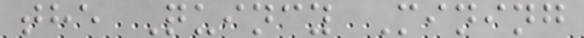the Quincy Mining
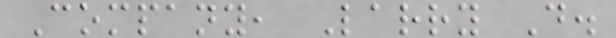Company, Larry D.
